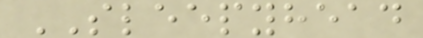SLEEPYHEAD
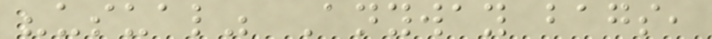"usual" Anyway bags,
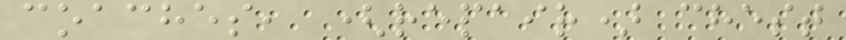coaches, (repair) chest
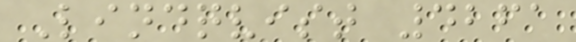Lindqvist 4261
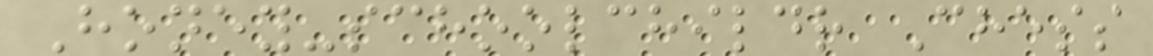Honey-schoolchildr Chess
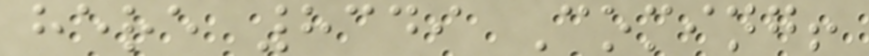here 8349 Coming!
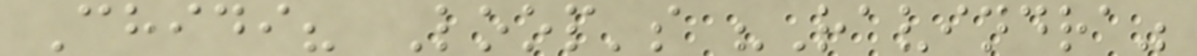Chidi? Loop's "Ravindra"
